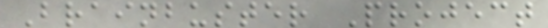Brainbuster Project
